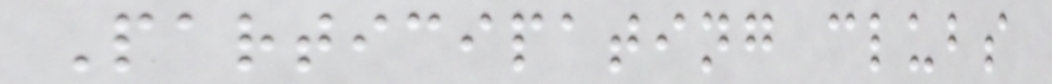Participating clubs
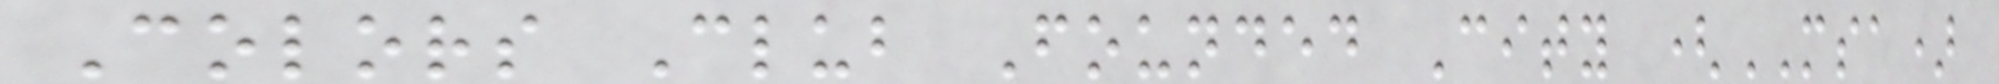Colors Club Founded City (MSA)
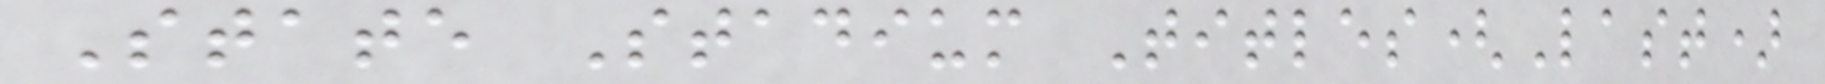State Stadium Titles(Last)
